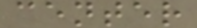center
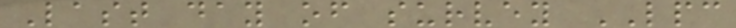Last day of survey LPC
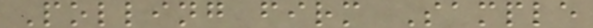Polling firm Sample
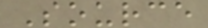Source
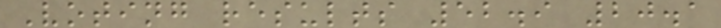Voting results 52.9 20.1
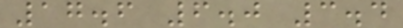17.6 6.0 3.4
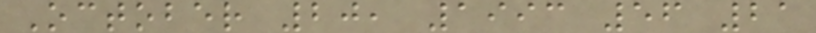October 20, 1993 56 21
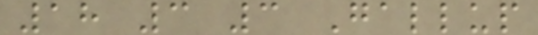18 3 3 Gallup
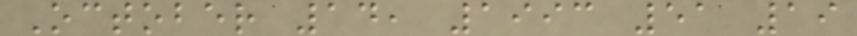October 14, 1993 51 19
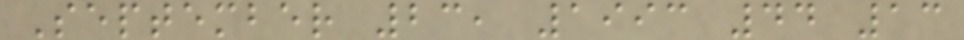September 23, 1993 44 13
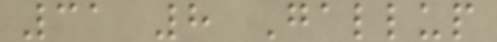31 8 Gallup
